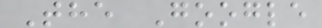The Google
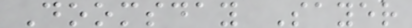Doomsday Sayer
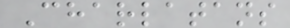Charlatans
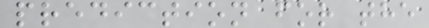prediction for the
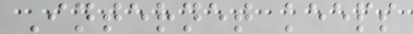Internet keeps
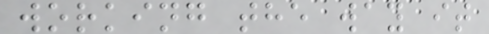working the way it
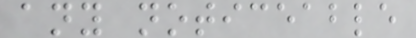any noticeable
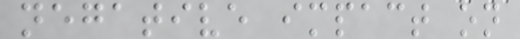negative impact on
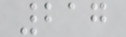217
